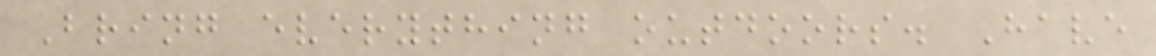Bring everything outdoors. Have
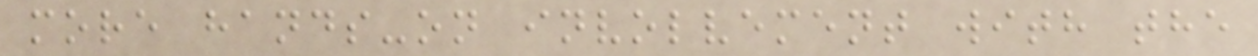more hands-on involvement with the
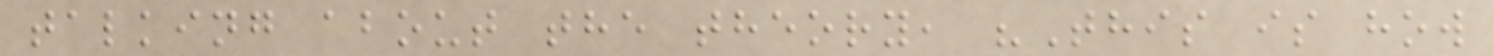talking about the theory, "This is how
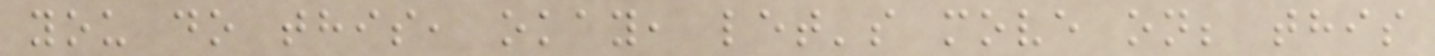you do this, okay, let's move on; this
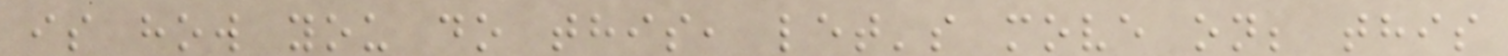is how you do this, let's move on; this
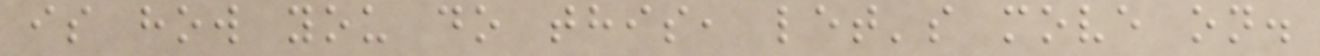is how you do this, let's move on.
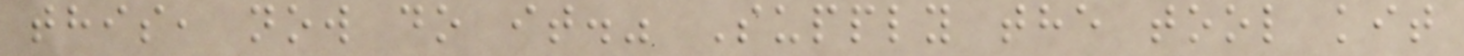this, now do it." Supply the tool kit
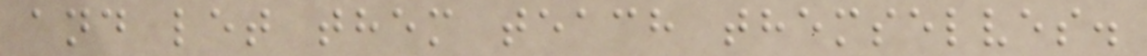and let them teach themselves.
